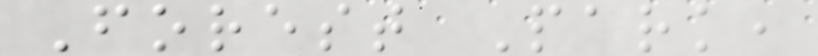Forest Park,
